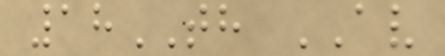18TH AV
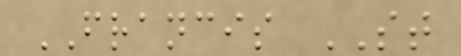FRANCIS ST
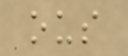ous
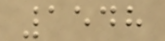1548
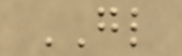GL
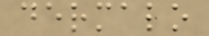dermalo
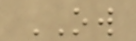OW
